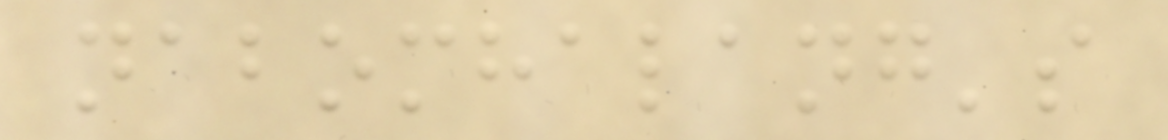nabomhalang's
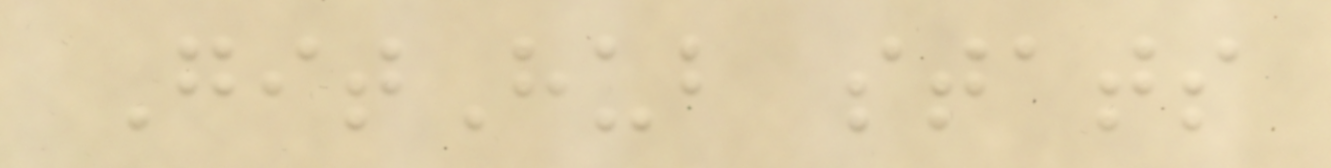GitHub stats
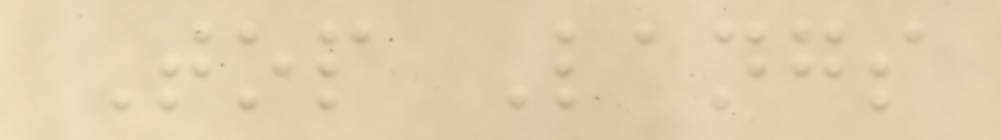Top Langs
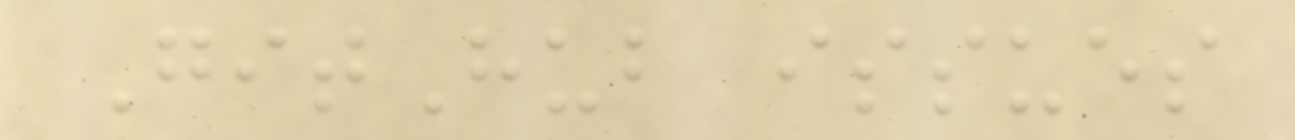GitHub issues
